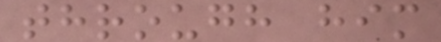through him
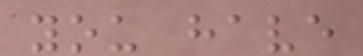you have
